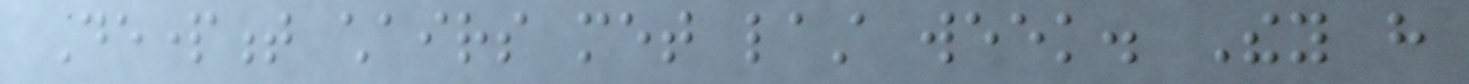Department chairs met last week. They have
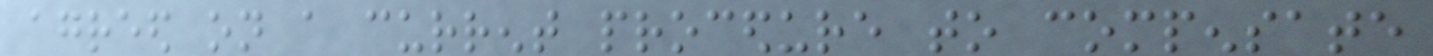agreed on a current procedure to compensate
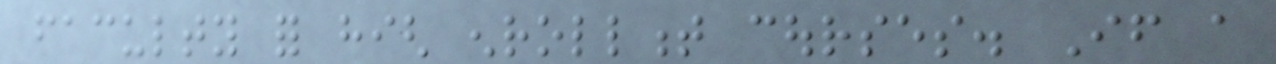faculty for high enrollment courses. If a
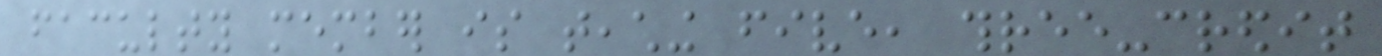faculty member is teaching five, three-credit
